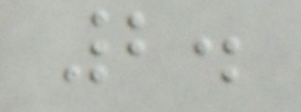2.
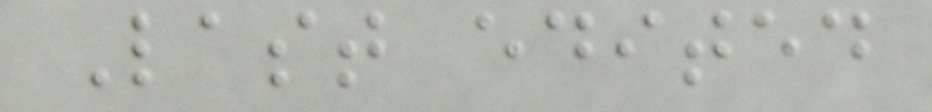Last edited
